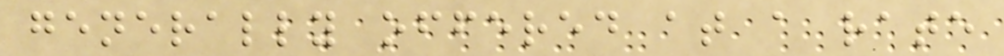generally offered at a rate
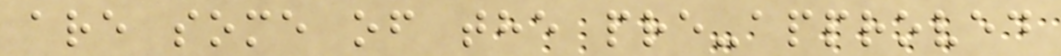are some of the pre-approved
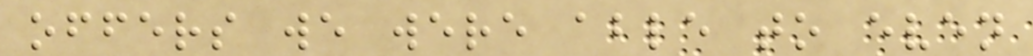offers we were able to even
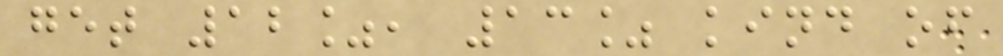get 12%, 13% kind of
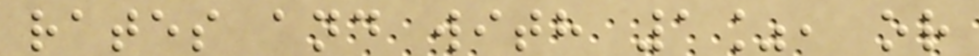rates and with 1%, or
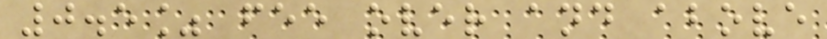0.5% fee over and above
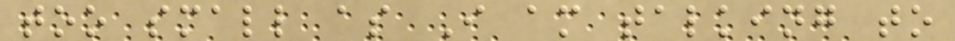too small as I am talking to
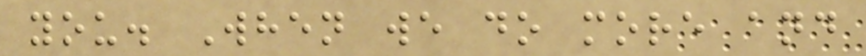you. When we do more and
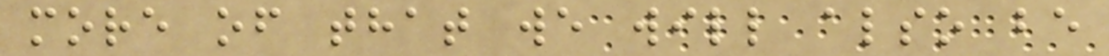more of that we will also be
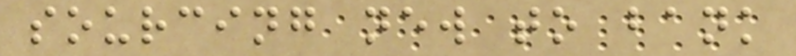sourcing new to bank
